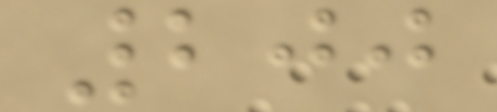200
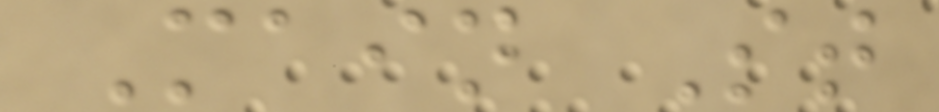Main St
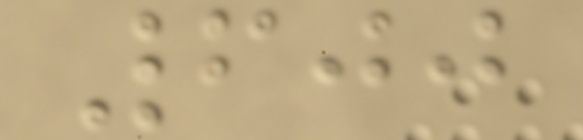600
